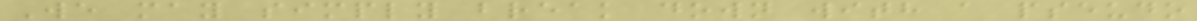We may simply break down with a pseudo
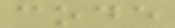code
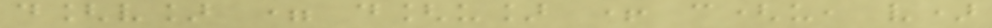d[v] = d[u] + c(u, v)
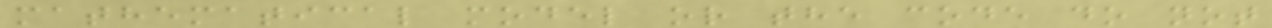mathematical model or the code do not
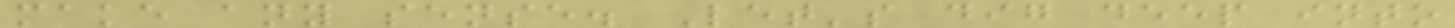make any sense. Let's dig deep into
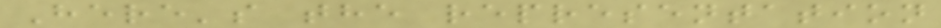Here's the representation
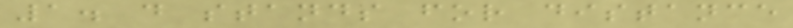1. d stands for distance
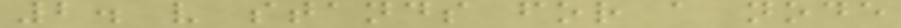2. v stands for a node
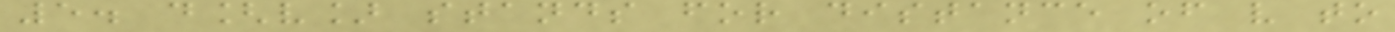5. d[v] stands for distance of v to
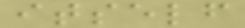itself
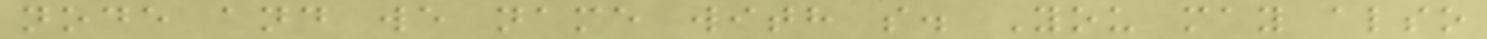node and we name with s. You may also
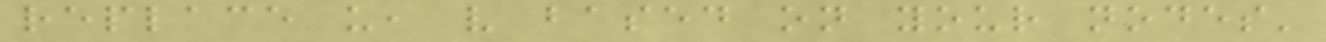replace u, v based on your nodes'
